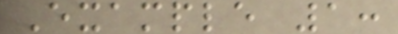Example 1:
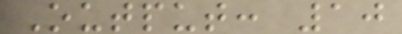Output: 10
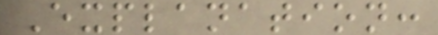Explanation:
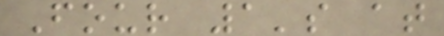Four 1's at
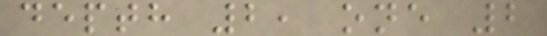depth 2, one 2
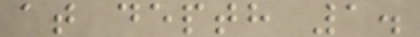at depth 1.
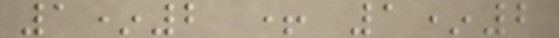1*2 + 1*2
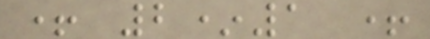+ 2*1 +
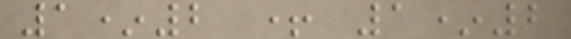1*2 + 1*2
